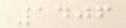1406
